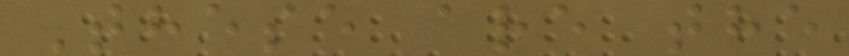These are the
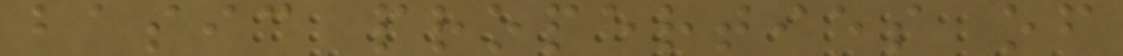basic properties of
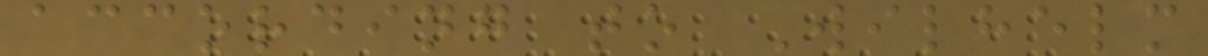according to Wilhelm
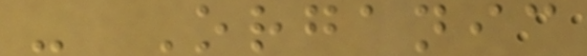- Organic
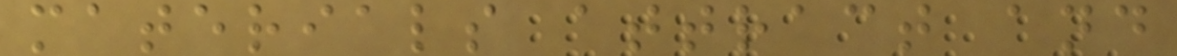materials attract and
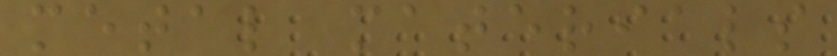metal materials
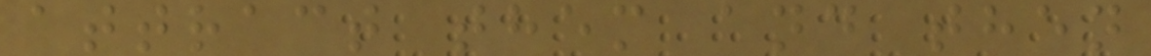attract them and then
